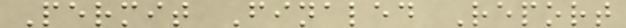Permit Finaled Report
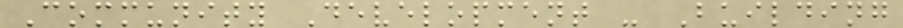Community Development - Building
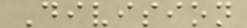Division
